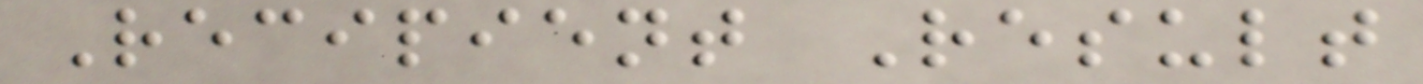Recipient Result
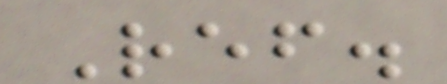Ref.
